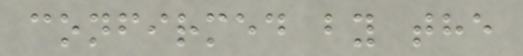confirmed by the
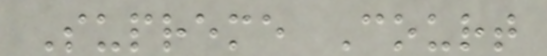Supreme Court
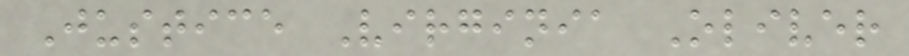Justice Virginia Oliver
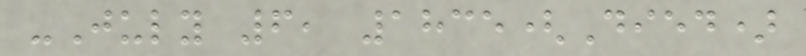-July 6, 1835(Died)
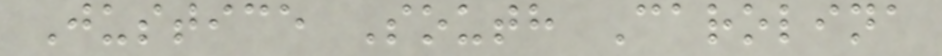Justice South Carolina
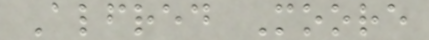Alfred Moore
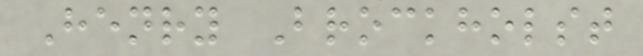Henry Brockholst
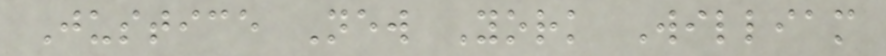Justice New York William
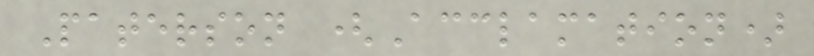Paterson (Acclamation)
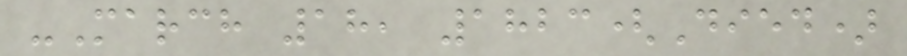-March 18, 1823(Died)
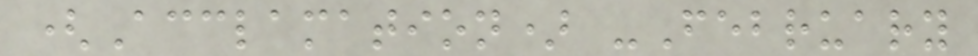(Acclamation) -February
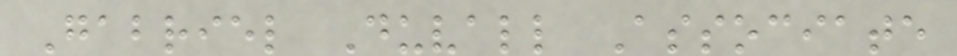Gabriel Duvall Associate
